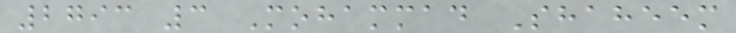2793 3 Mohammad Shaheem
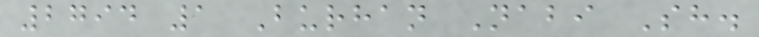2794 1 Burhan Nabi Sh.
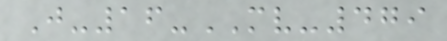J-16-MV-479
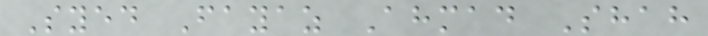Syed Fayaz Ahmad Shah
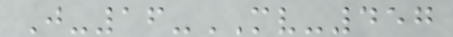J-16-MV-457
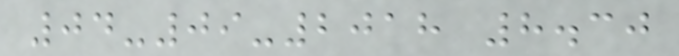04-09-2018 8.30
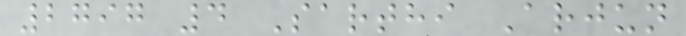2797 4 Sarthi Arjun
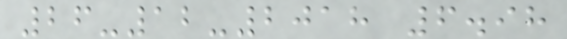26-12-2018 6.98
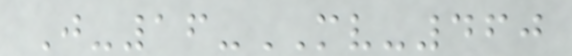J-16-MV-460
